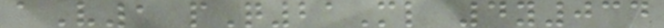aV1 pQ21Ml 4y034
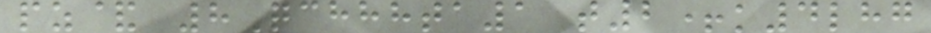pz& 8Qchhhta1 t2+k4lhg
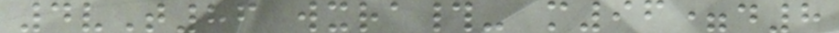4vT86 wxra#- m96=d8
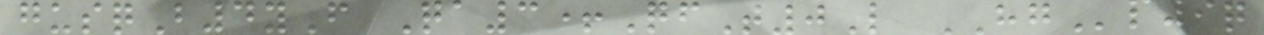gusqB4yF Qa3+QfT0L HGp9q
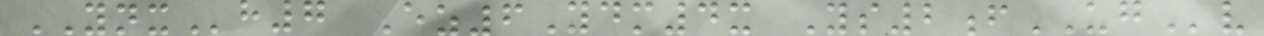YNXh7 Ez6Ydm4x Ys2fUGv
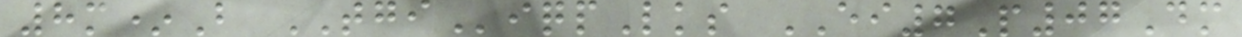8m*B TGIiqpLks EI7P07Dm
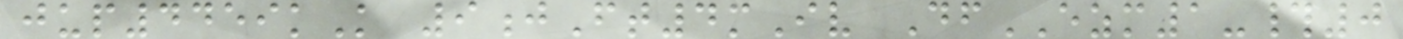jup4459kK 9jFt4mIv DfEZM1-#0
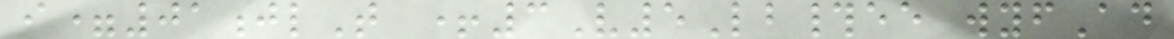i=01jlT +3V5Lb#ee wyfAd
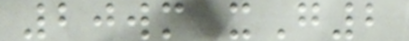20wm xG2
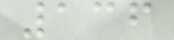136
